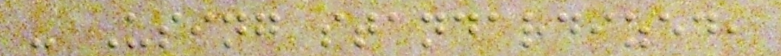- Using standardized,
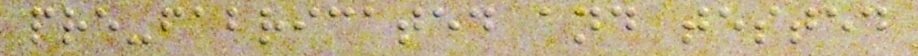pre-fabricated and tested
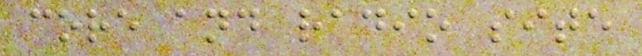core and radio site
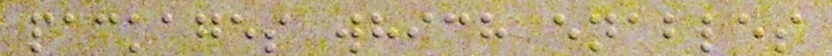packages which enables
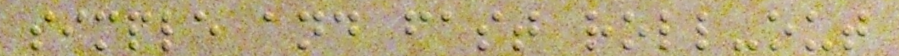simple and fast roll-out
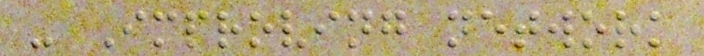- Improving network
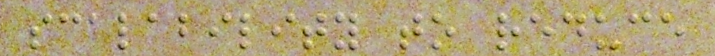scalability to reduce
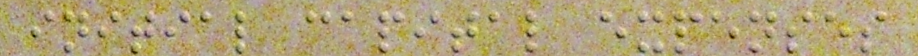initial capital expenses
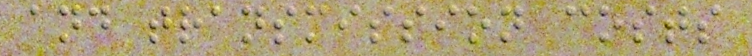and transmission costs
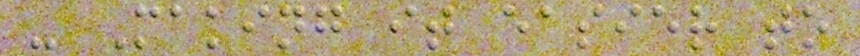- Making it easier to
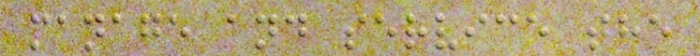manage and service the
